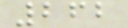262
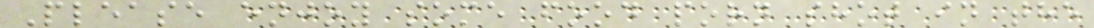Please enjoy some food porn shot in the
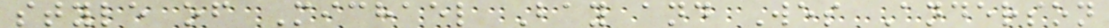style of Michael Bay and Wes Anderson
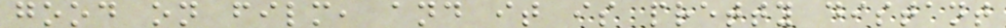good on film, and it is pretty distant
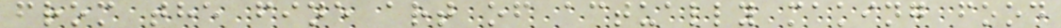from the fine art of actually making food
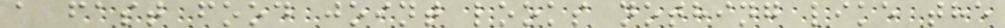a fast food joint looks nothing like the
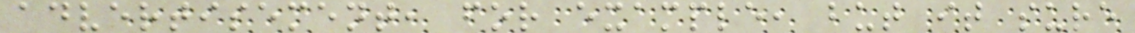advertisement, for example, but it sure
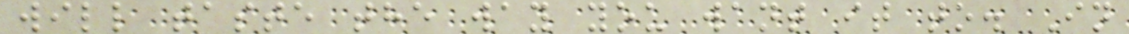will taste the way you want it to. In
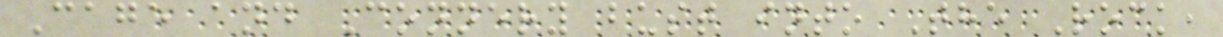Cage and Connery bust into The Rock,
